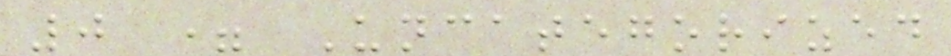0 = Uncategorized
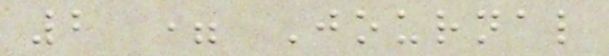2 = Journal
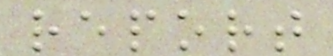report
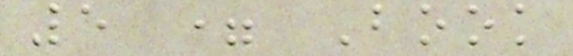5 = Book
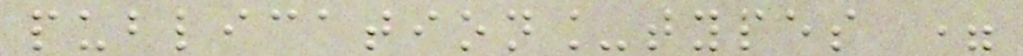publication_types =
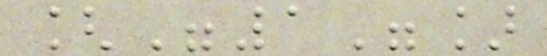["1"]
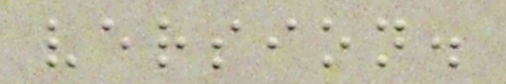version.
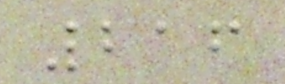216
